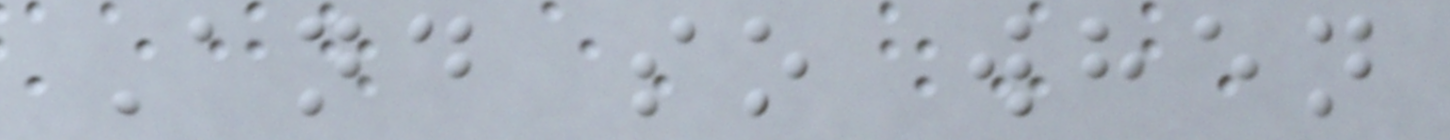And so when
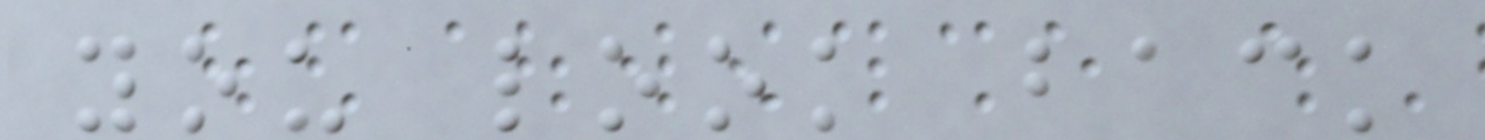you look back
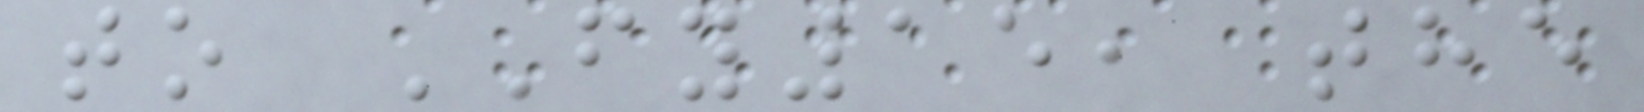to FY15, the
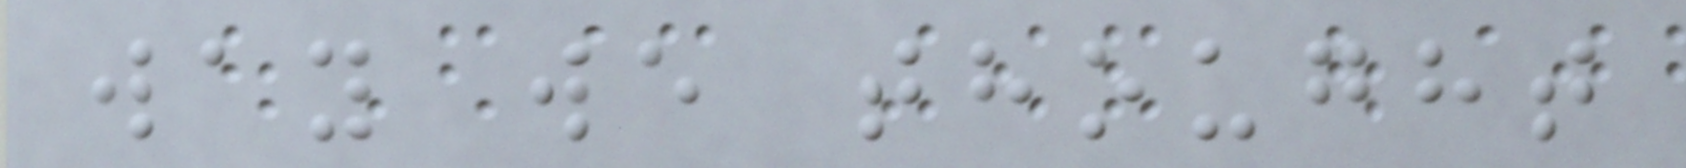way we thought
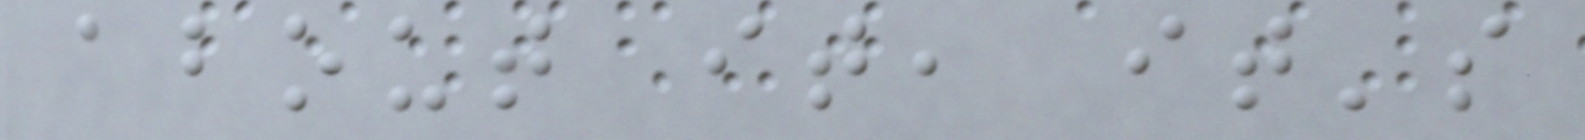about it, it's
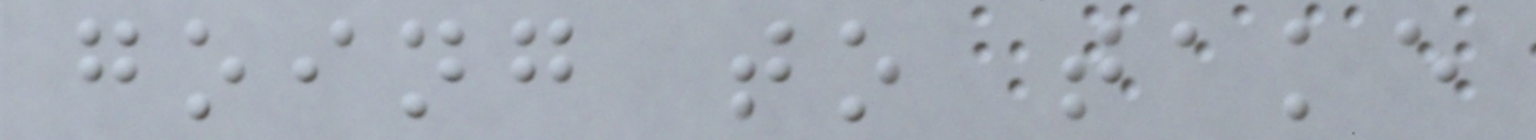going to take
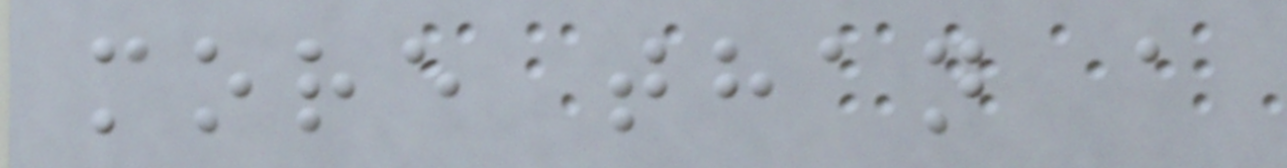more than a
